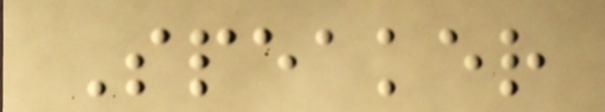Speaker
